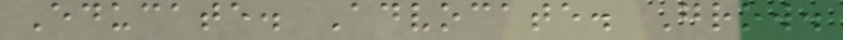Educate. Advocate. Grow.
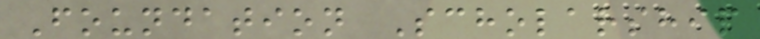Foundation Scholarship
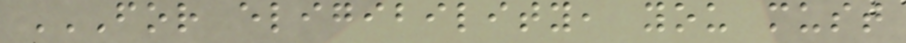FOR ELIGIBILITY, YOU MUST
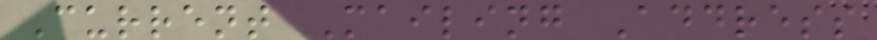Current Mailing Address
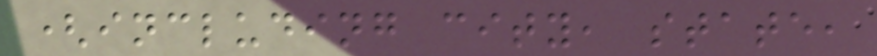(including city, state,
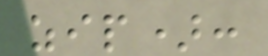zip):
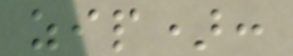zip):
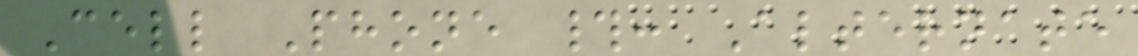Cell Phone #: Alternate
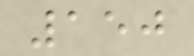150
